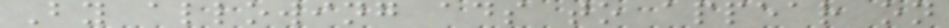By allowing ads to appear on
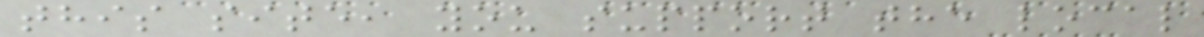this site, you support the local
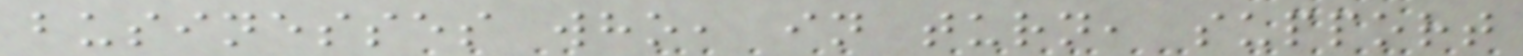businesses who, in turn, support
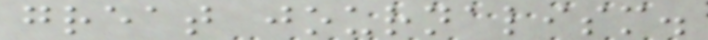great journalism.
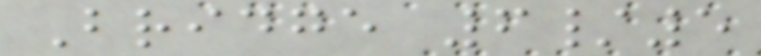Bridge 6/5
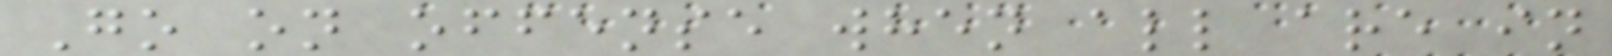Go on offense when all are in
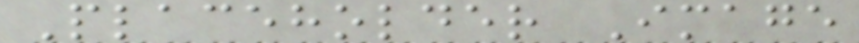Placeholder Image
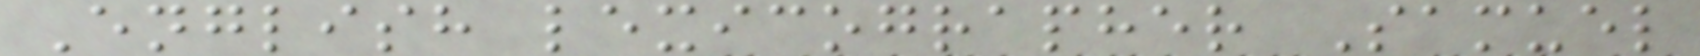English lexicographer Samuel
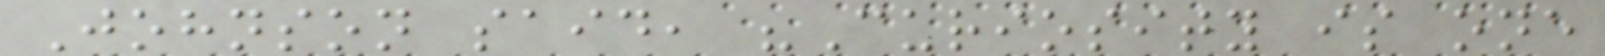Johnson said, "Curiosity is one
